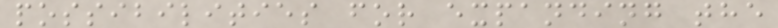possibilities for expanding the
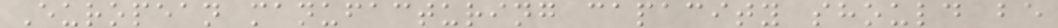European manufacturing capacity should be
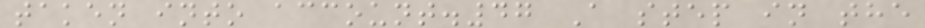taken into account.47 A step in the
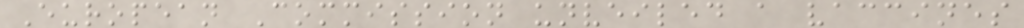European Commission unveiled a vaccines
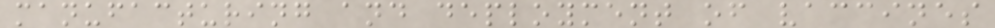manufacturing and deployment of vaccines
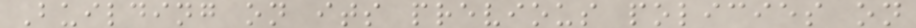Building on its previous policies on
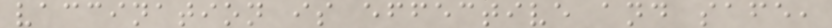vaccination is effective and safe,
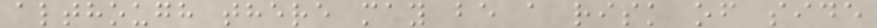although there may be a risk of side
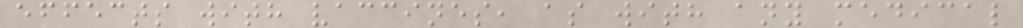effects with vaccines, as with any medical
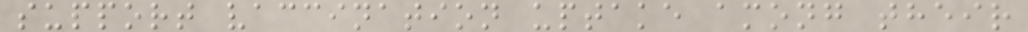support vaccination uptake among their
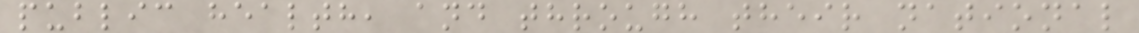public health, and through their national
